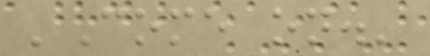'Come on.'
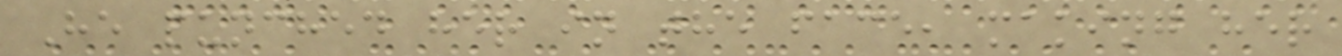He punched her in the face, making her
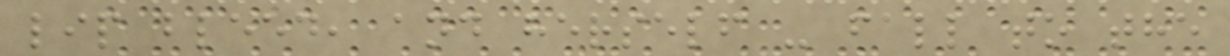lip bleed, and herself - fall to the
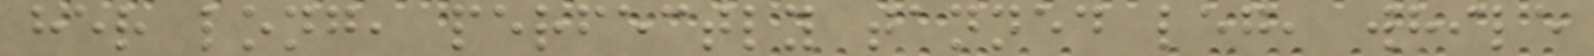her long, perfectly tanned leg, while
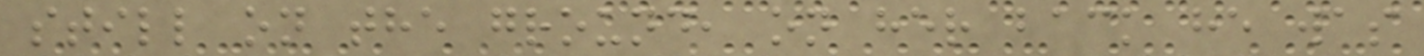still on the ground, on her back he was
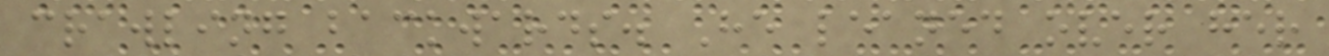crawling backwards. He leaned over her
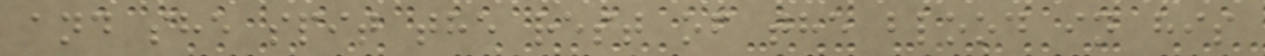and she spit the rest of the blood in his
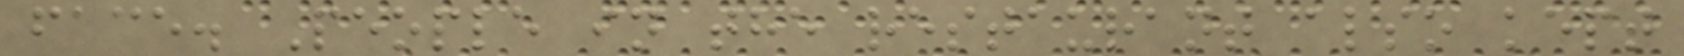face. People in the restaurant also kept
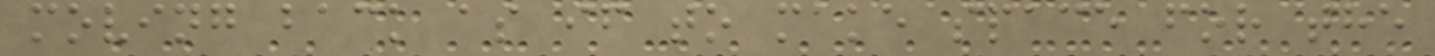moving back as if to make space for the
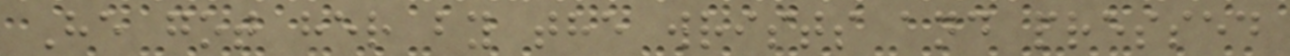He got her by the wrists and pressed
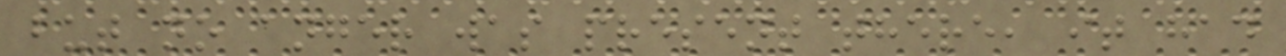but no anger was present there, it had
